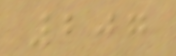207
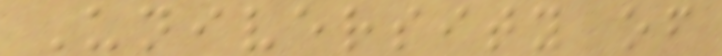University of
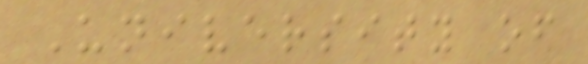University of
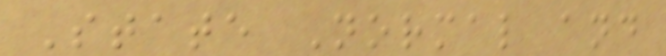State Normal and
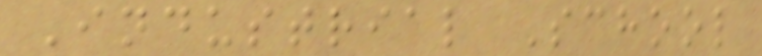Industrial School
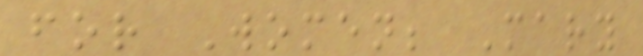for Women; Mary
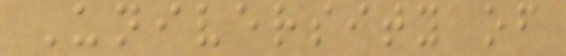University of
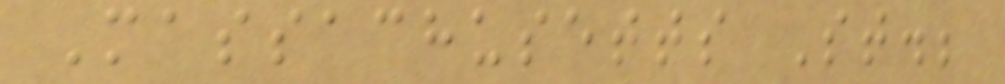Massachusetts St.;
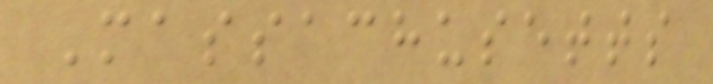Massachusetts
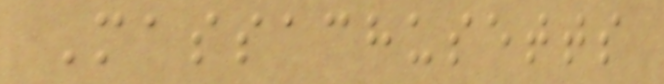Massachusetts
